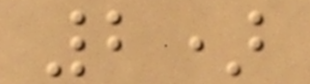2)
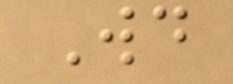Would
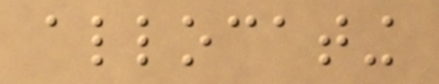allocating
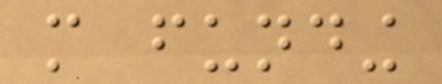more funding
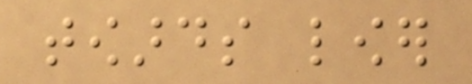towards lower
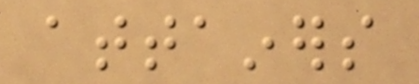attainers
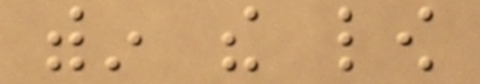within the low
